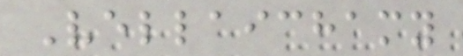Vellaichamy
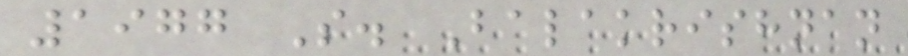1977 S. Balakrishnan
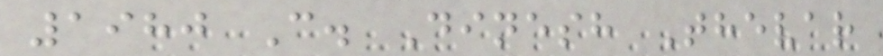1980 C. Dinesh Thevar
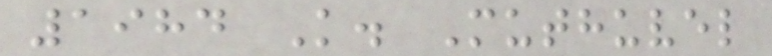1984 K. Muthuvel
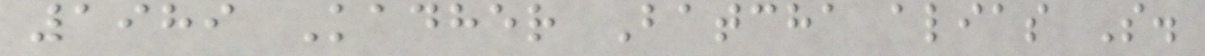1989 Kadher Batcha alias S.
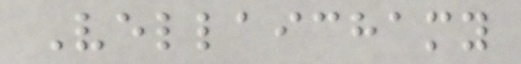Vellaichamy
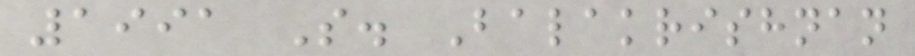1991 S. Balakrishnan
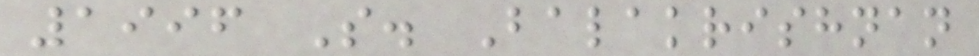1996 S. Balakrishnan
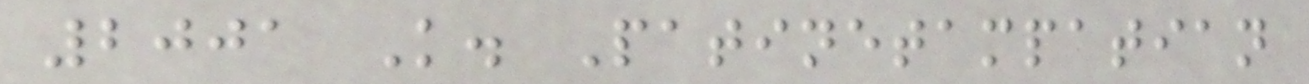2001 K. Patinetampatian
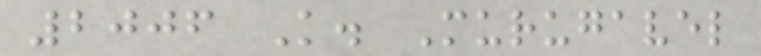2006 K. Murugavel
